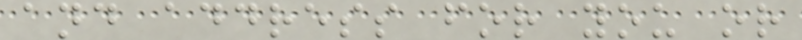and address for you or
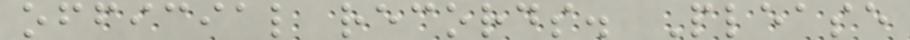official records. Please
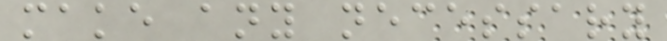make any necessary
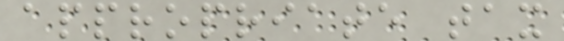appropriate tax
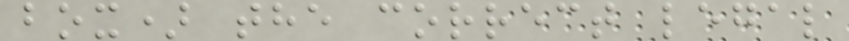box) the correct legal
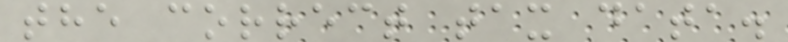the correct tax data.
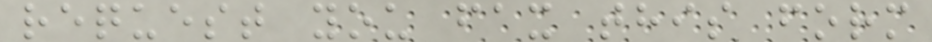request you fax this form
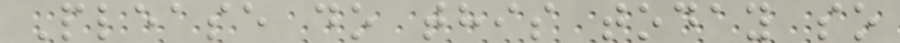Please do this today so
